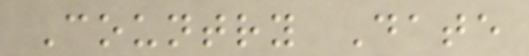Country Date
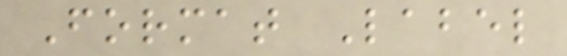Format Label
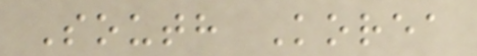South Korea
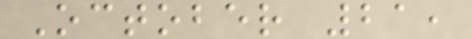October 21,
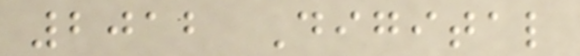2012 Digital
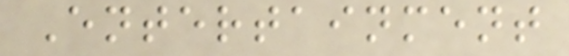Entertainment
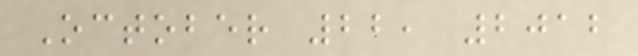October 22, 2012
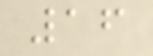16
